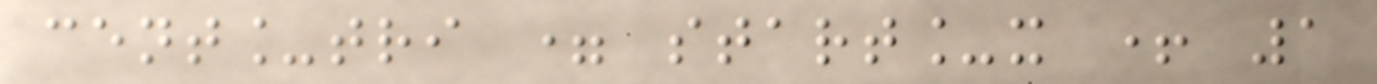cent_tri = start_x + 1
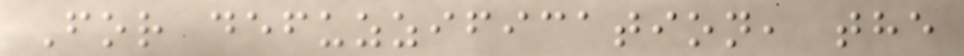For defuzzification, the
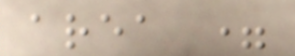area =
